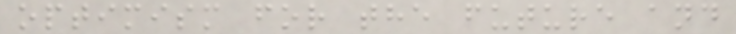optimism for the future and
